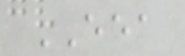EEA
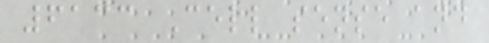6133 Cell sense and
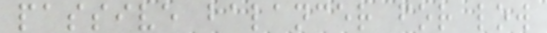passive balancer for low
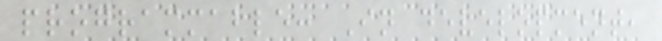programmable: In development,
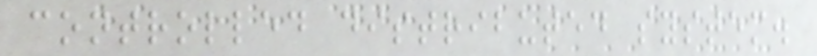controlled distributed system.
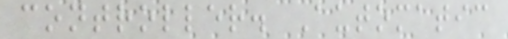controller. Automatic
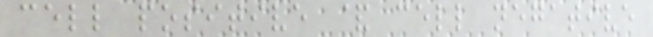cell positive & cell negative
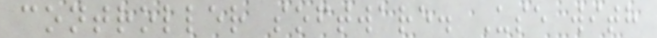controller software. Use with
